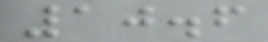10.6
